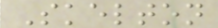Skelton
